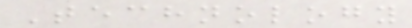Technology
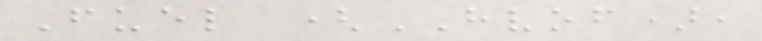Fuel (HVOF),
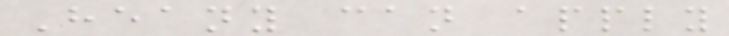Heany can apply
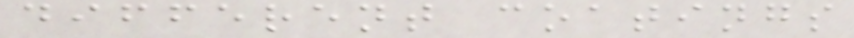different coatings
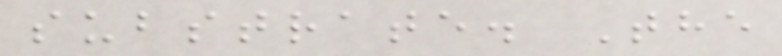substrate. The
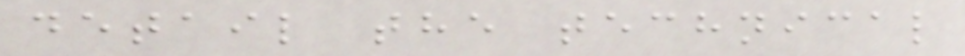detail the technical
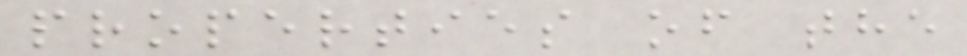properties of the
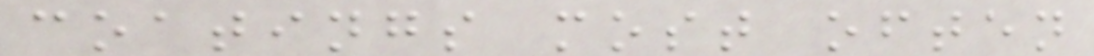coatings most often
